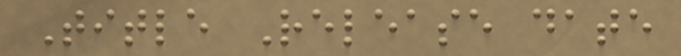Title Release date
